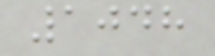1048
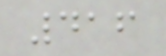416
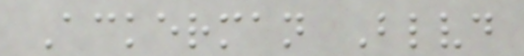Ackerman Blvd
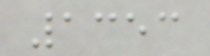1353
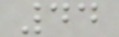44
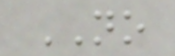NO
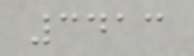3413
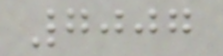7007
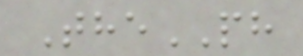ThePH
